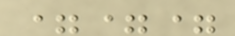===
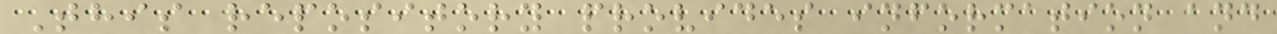This repository provides information and
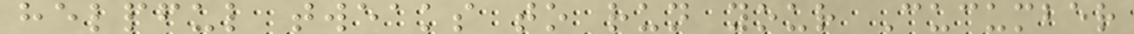helpful tweaks to run your Cucumber
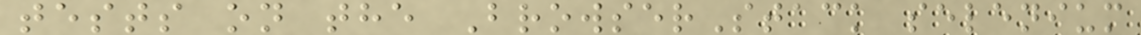tests on the BrowserStack selenium
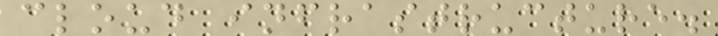cloud infrastructure.
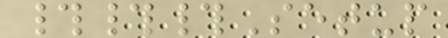###Setup
